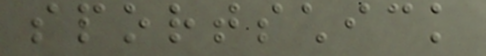sportschick
